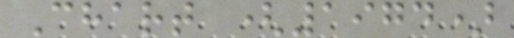Chart (1974)
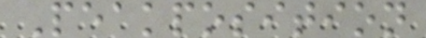Peakposition
